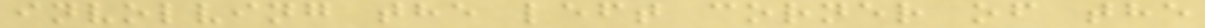involving the left corner of the
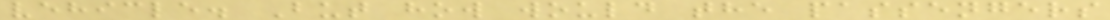vehicle. But how would the passengers
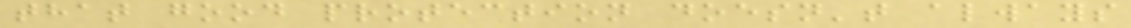that good protection doesn't always
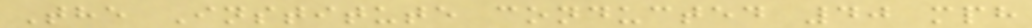The Institute conducted 40 mph
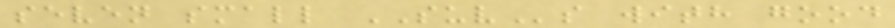seven small SUVs with good
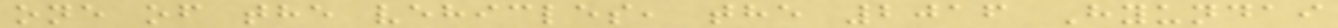one of the vehicles, the 2016 Hyundai
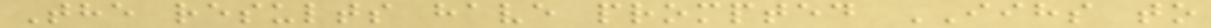The results have prompted IIHS to
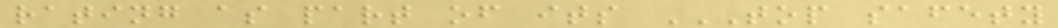rating as part of its TOP SAFETY
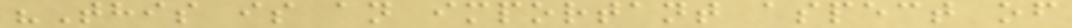"This is an important aspect of
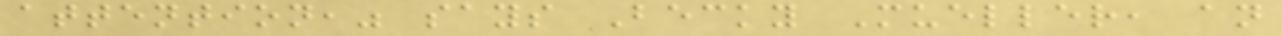attention," says Becky Mueller, an
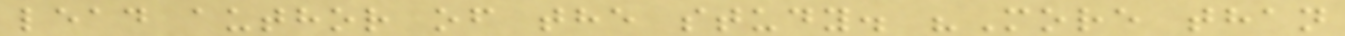lead author of the study. "More than
